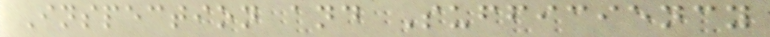Inspection and Sufficiency
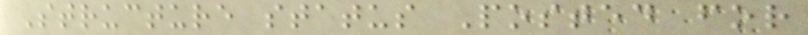Structure status Posted for
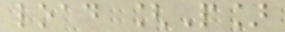load [P]
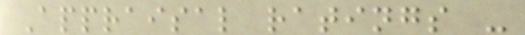Appraisal ratings -
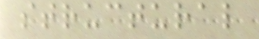structural
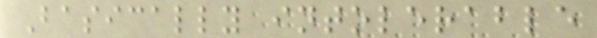Basically intolerable
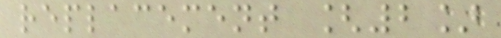replacement [2]
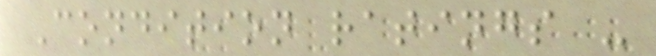Condition ratings -
